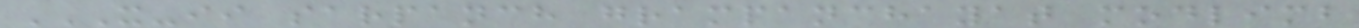X-II SARPANCH GRAMPANCHAYAT MODLIMB
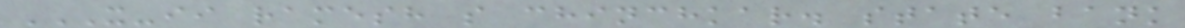X-II RAMESH S CHINCHKAR. STATE BANK
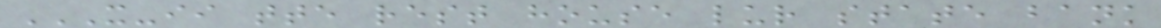X-II TTE REST HOUSE LUR STATE BANK
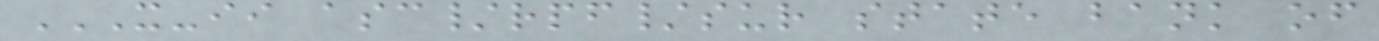X-II ASC/RPF/SUR STATE BANK OF
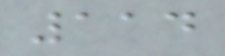114
